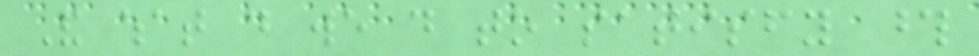And what do we do to satisfy those
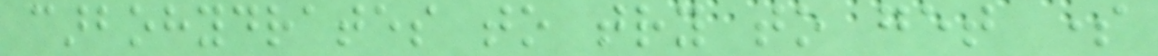carbohydrates to try to get some
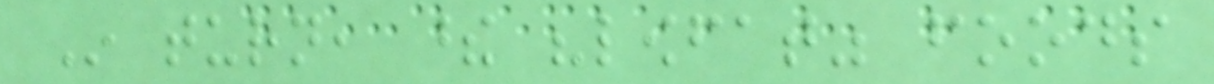In turn, these "lowfat" foods
